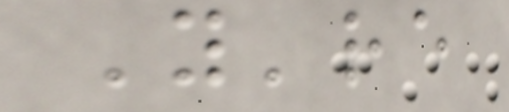You're
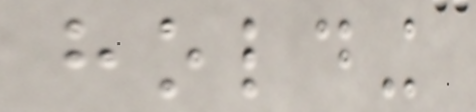holding
